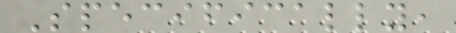Specifically,
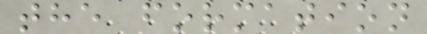the formation
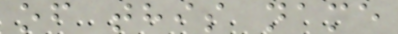of this name
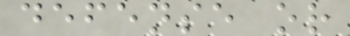defense or
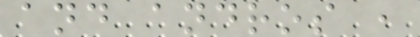and andros ,
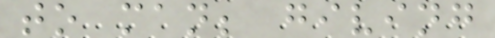to man; giving
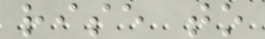rise to
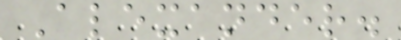Alexander.
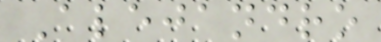Alejandro
